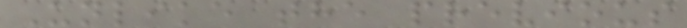Unlike the previous
